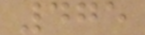475
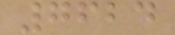7624
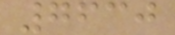7630
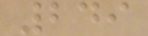249
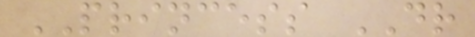PRINCESS DR
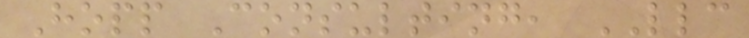Hopp Consulting, LLC
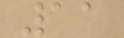11
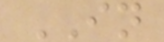IN
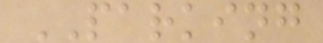PARKING
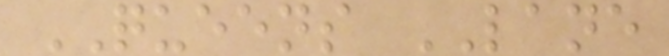QUEENS LANE
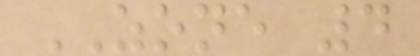ZONE 4
